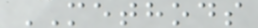METHODS
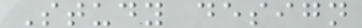Study design
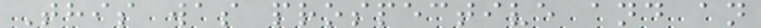This was prospective and an
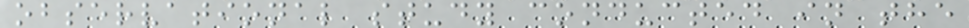observational study conducted in the
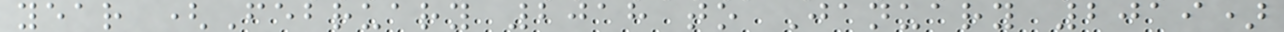year (February 2018 to January 2019)
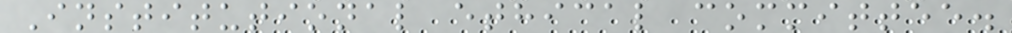Institutional ethical committee.
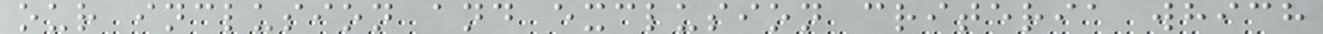our inclusion and exclusion criteria which
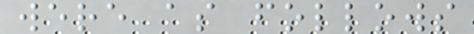were as follows
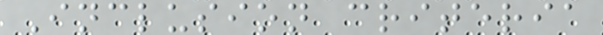Inclusion criteria
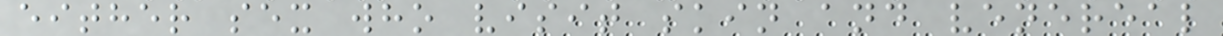either sex who visit skin and venereal
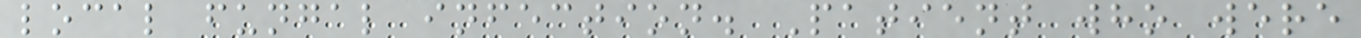local fungal infection. Patient who were
